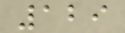129
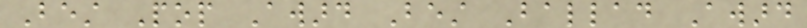Best Pop Award Best Ballad Award
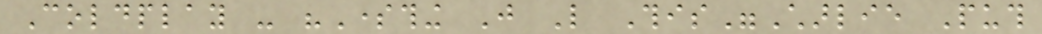Coldplay - "Something Just Like This"Charlie Puth
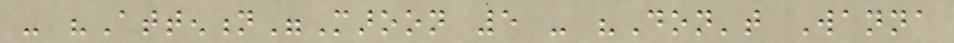- "Attention"Maroon 5 - "Don't Wanna
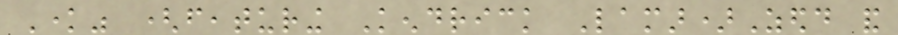Know" (featuring Kendrick Lamar)Zedd and
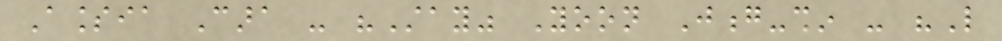Alessia Cara - "Stay" Yoon Jong-shin - "Like
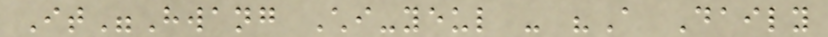It"Hwang Chi-yeul - "A Daily
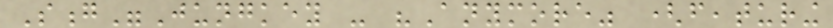Song"Jungkey - "Anymore" (featuring
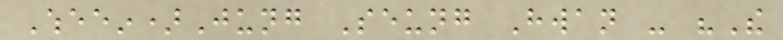Wheein)Jung Seung Hwan - "The
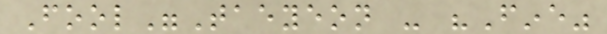Fool"Taeyeon - "Fine"
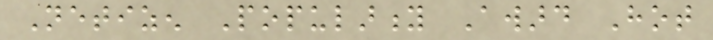Netizen Popularity Award Hot
